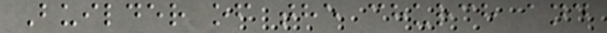Builder of the church and
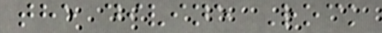the divine Rock
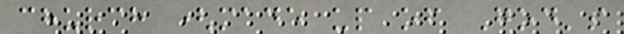church (made up of God's
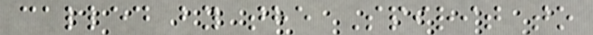called by the Spirit to
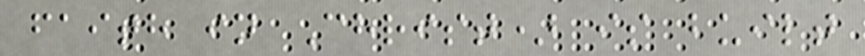faith in Christ) is built
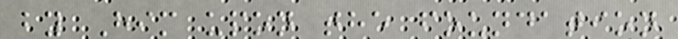by Him upon the foundation
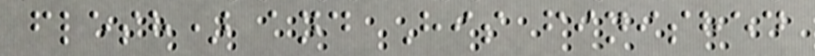flesh) and His finished
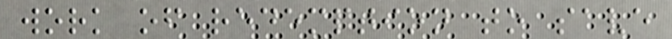work of redemption to save
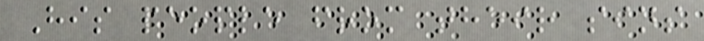His people from their sins
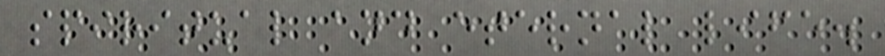spiritual and eternal life.
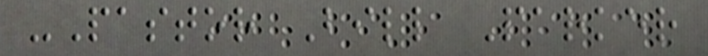-Pastor Bill Parker
